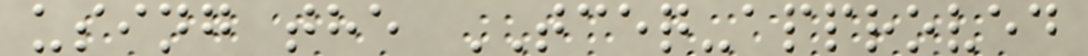using the TCEQ-approved
